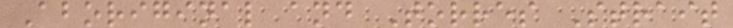Aboriginal and Torres Strait
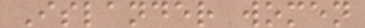Islander women
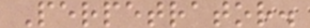Perpetrator.
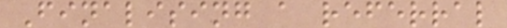Finalising a referral
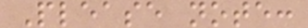Please note:
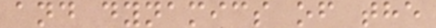and dynamics of the
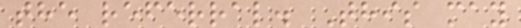the referral. This may
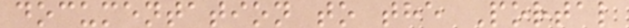documentation to the Portal
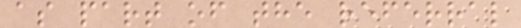as part of the referral
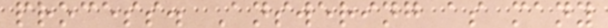process. Answering as many
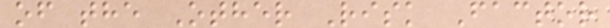of the Other Risk Factor
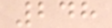248
